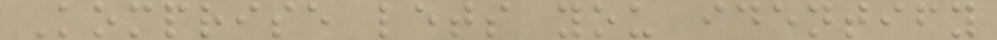Komprise lets you identify
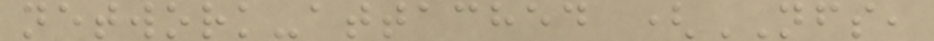network-attached (NFS,
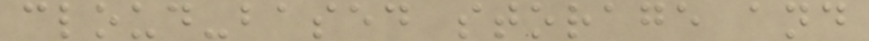cloud-based storage and
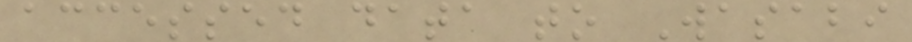accessed data to Wasabi
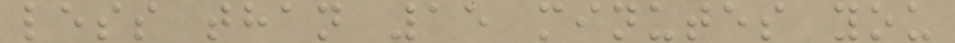less than 15 minutes you
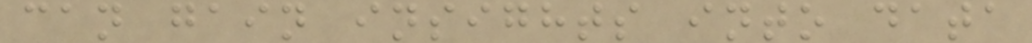can gain insights into data
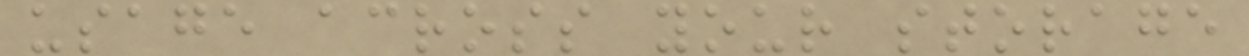usage across your storage
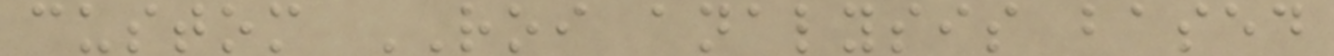custom ROI analysis based
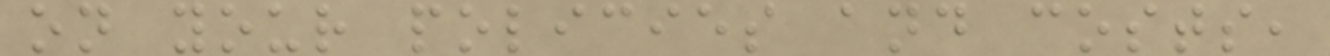on your policies and costs,
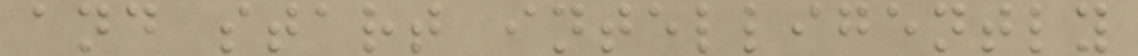and start intelligently
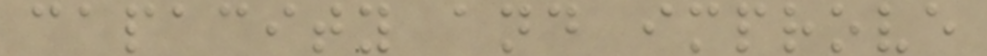capacity and improve
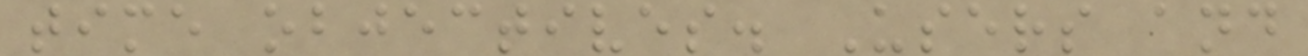time objectives. Users and
